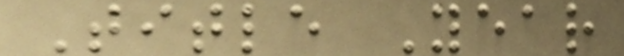Title Year
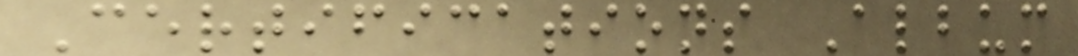Certifications Album
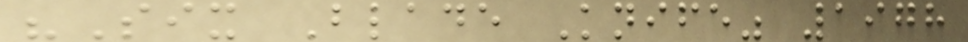"Six Blade Knife" 1978
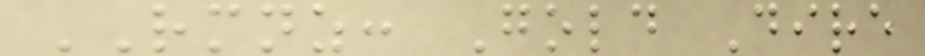RMNZ: Gold Dire
